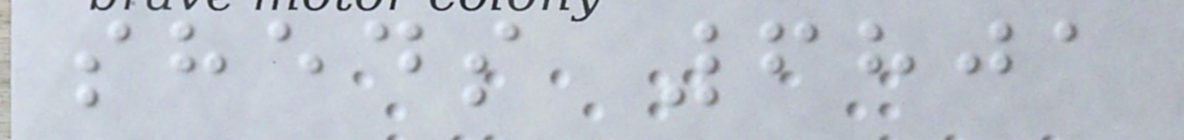sheds 6801
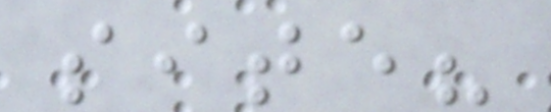site?
